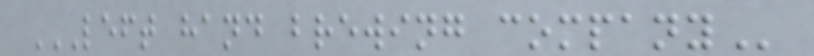LEFT HAND BREWING COMPANY
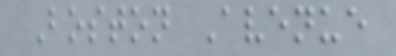Boston Avenue
